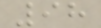98
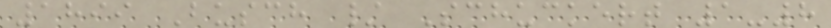1899 Busch / Schuckert 1-8
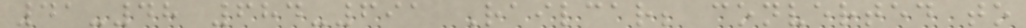41-48 684-691 Railcar; converted to
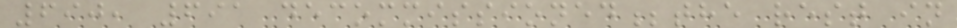690, 691 decommissioned;the rest in
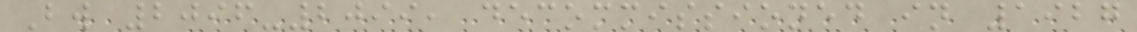Bw 2096-2099, decommissioned in 1927
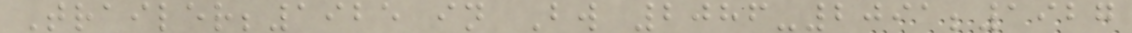Trailer;1925 in Bw 2086-2091;1927
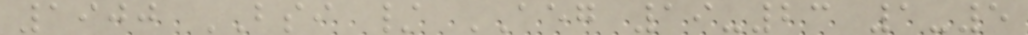1900 BSI / AEG 19-23 1-5
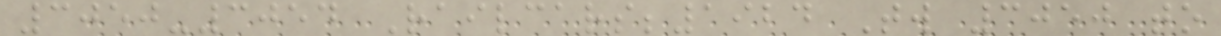3050-3054 Railcars;1924 Tw 3050 to
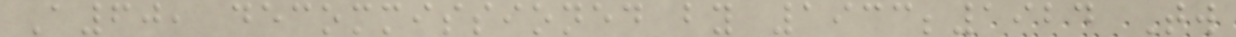A60, decommissioned by 1933;1924 Tw
